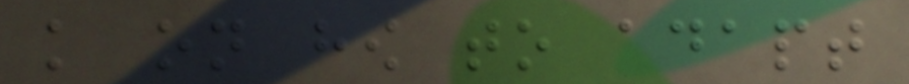knowledge on how to adapt
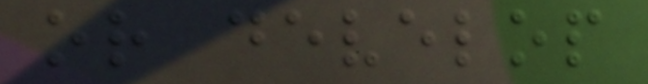or develop
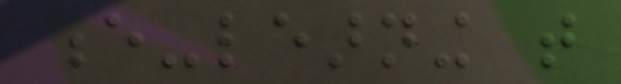e-learning that
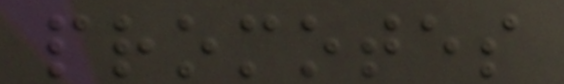promotes
